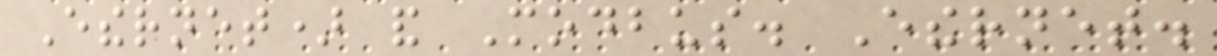Ethernet) and Modbus. Ethernet.
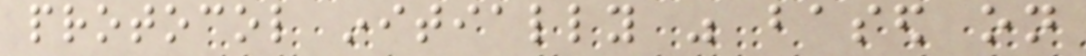protocol initially was based on
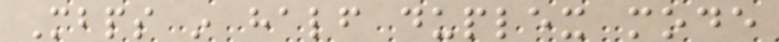Mbps in half duplex mode
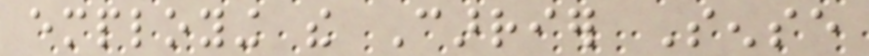employing the Carrier Sense
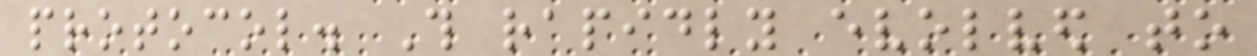protocol. This rapidly evolved to
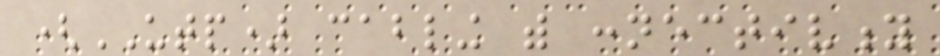(UTP) cabling with connectivity
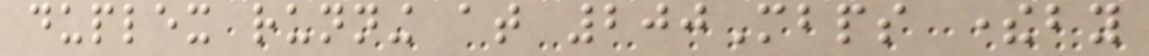duplex running at 200Mbps thereby
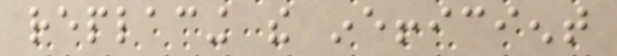replacing the inefficient
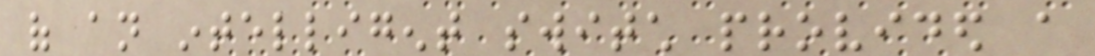of an intelligent switch provided a
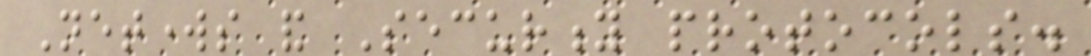Networks and Security protocols.
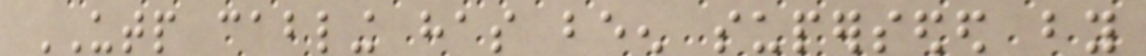UTP cabling has been superseded by
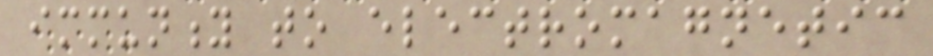immunity to electromagnetic
